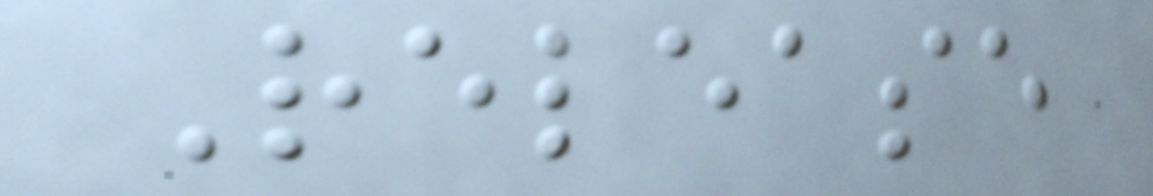Release
